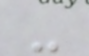-
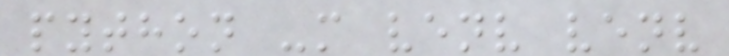python -m venv venv
